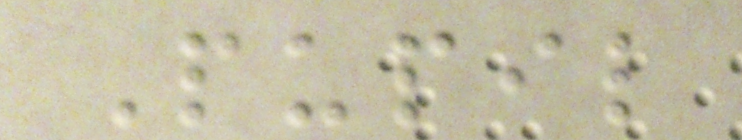Pupil
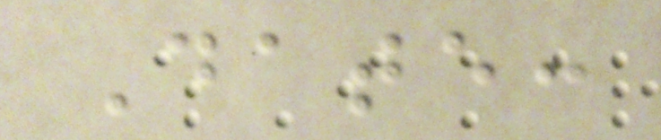Date:
